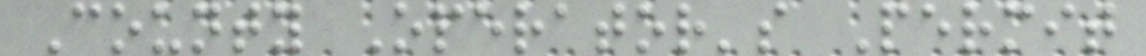County Operator's Permit
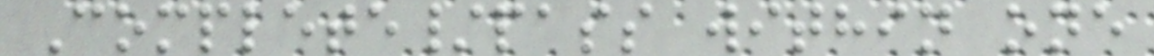Complete/pass within one
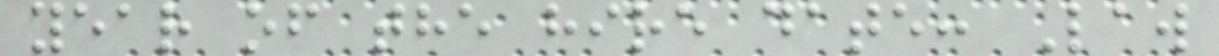year of the hire date: Law
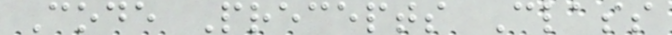Code Precepts Class
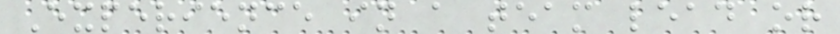Experience in a team lead or
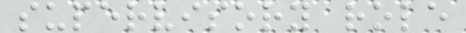supervisory role
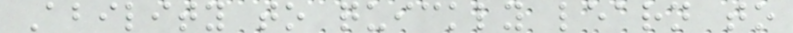Ability to quickly learn to
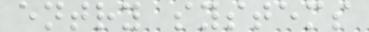entry systems
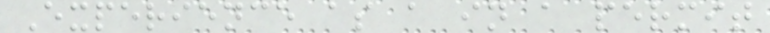Experience as a in a permit
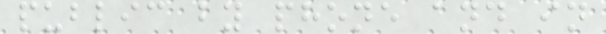public by phone and in
